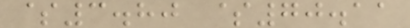$3.80 $70.11
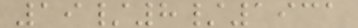19/8/1931
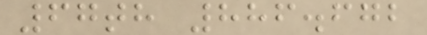67th 886.672
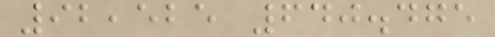92,525 640.475
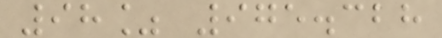98% 975.328
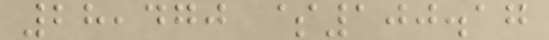28,470 $100.17
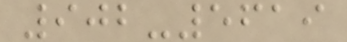902-5619
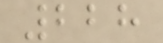228
